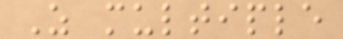As multiple
